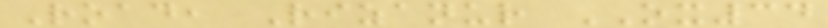Road, Rizanur OX34
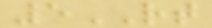5RT
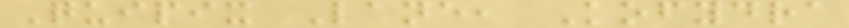Quipix Lane, Kofydra
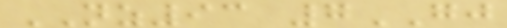NZ93 7GJ
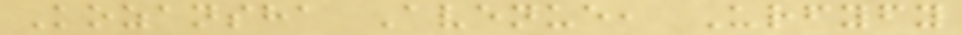Kozansha Avenue, Urfyfy
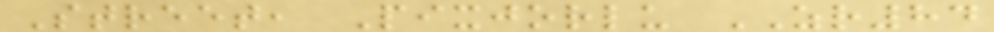Street, Pixjorlu ZR84
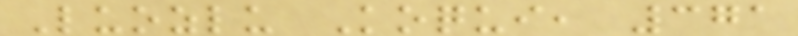Luozlu Koqui, 371
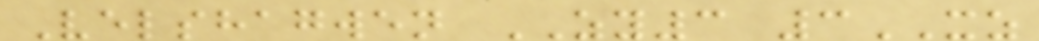Velshagwen ZY3 3XZ
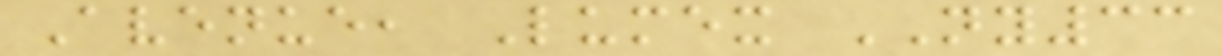Avenue, Lumex NY33
